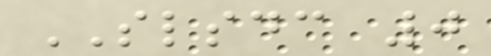SLSDC 0
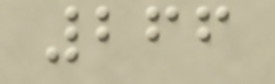266
